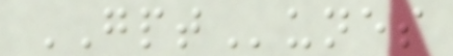GPTunes
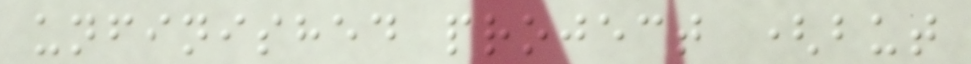unfinished project (but
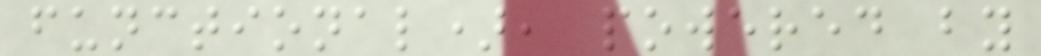functional), powered by
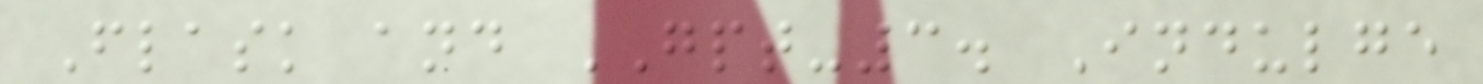Flask and GPT-3. Indulge
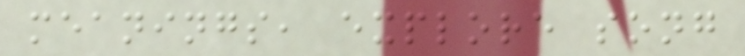meanings, explore song
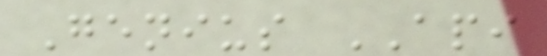Genius API
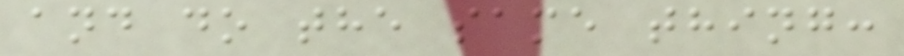and do the same thing:
